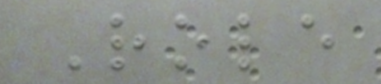Role
